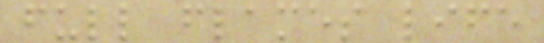full flames life
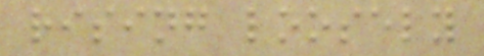rising loosely
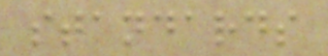standards
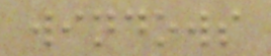windows
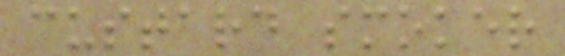custard smoker
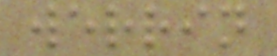werrin
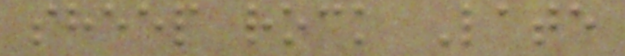sheep rock Late
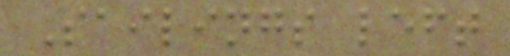Sailings left
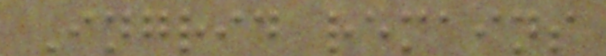Ingrid remains
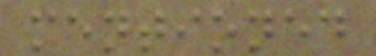mentioned
